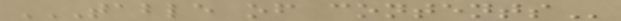TABLE OF CONTENTS
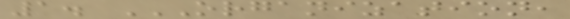1. ORGANIZATION,
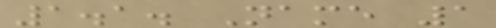1.1. Name 1
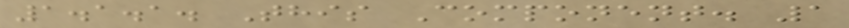1.1.1. This Component. 1
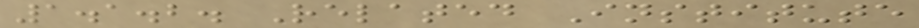1.1.2. Related Institute
